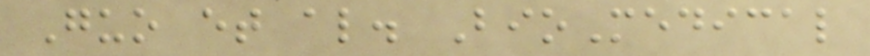Guo et al. BioMedical
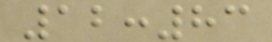12:83
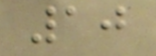10
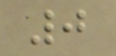0
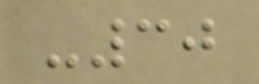-30
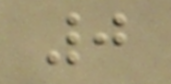0
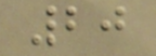20
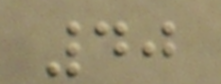40
